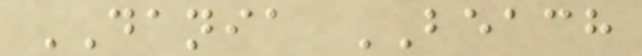DANIA BEACH
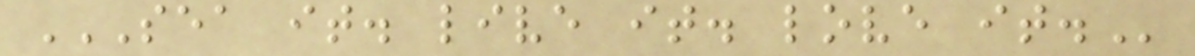SEA IT. LIVE IT. LOVE IT.
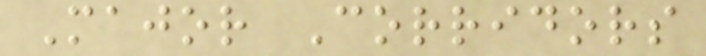Major Corridors
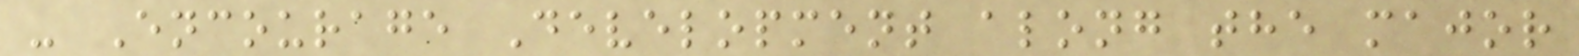- Encourage Development along the major
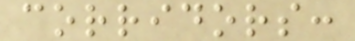corridors:
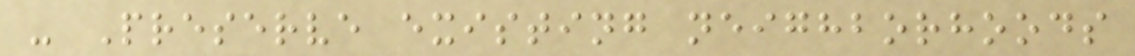- Preserve existing neighborhoods
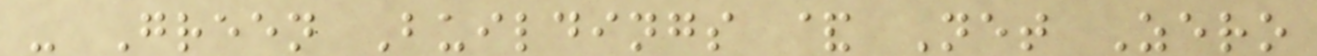- Green Buildings & Net Zero
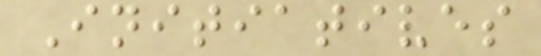Initiatives
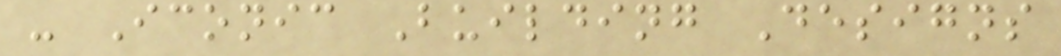- Iconic Building Designs
